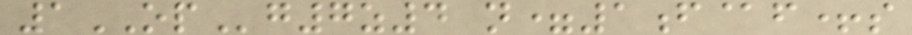1OPg7z4 n=1f@f+s
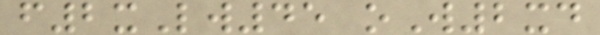f2xLw45 oW2xd
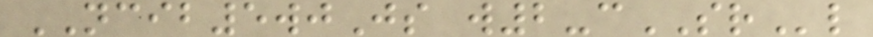NCIB5wjJs w2-cSRl
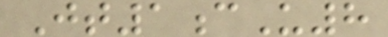Jt1cU8
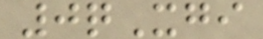0qXgi
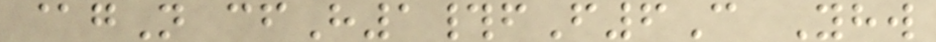@gN cfH1#fF6C Yhw
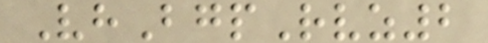VhBgpRvz2
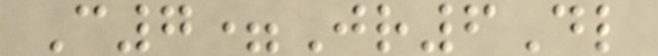C7=Jr6Dl
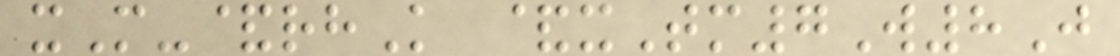xM-&rhK &xTm7W8J
